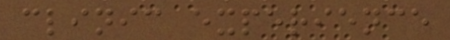clinic experience
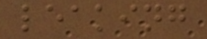leaking
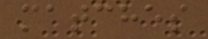matches
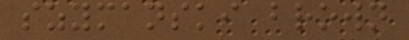szymanski brown
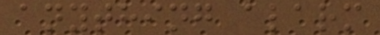anything alarm
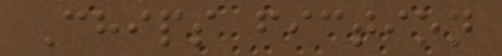Chips fiction
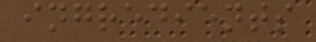ingredients
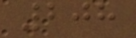208
